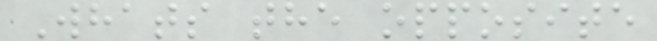Whats the opposite
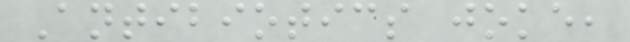Antibiotics joke,
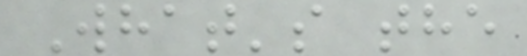What's the
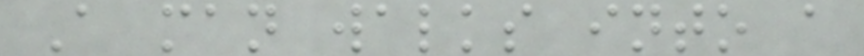A man walks into a
